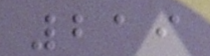219
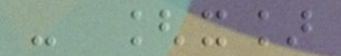- [x]
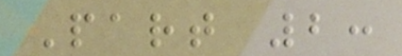Part 2:
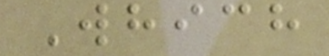Which
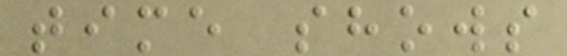time shows
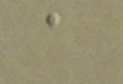a
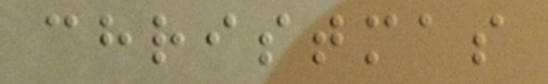christmas
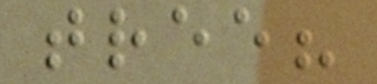tree?
